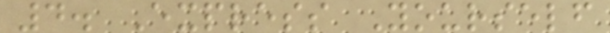4. Express Yourself
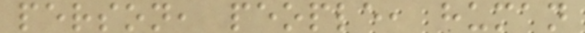person, people, human
